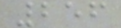256
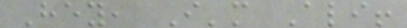Hey, I'm Ali!
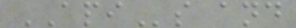APIs and
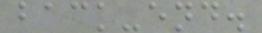back-end.
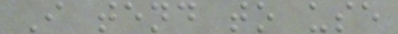I tend to use
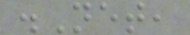.Net,
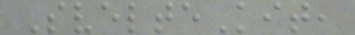SvelteKit,
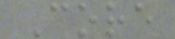Core
